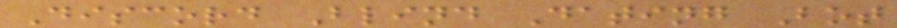Discord Blind Dating Bot
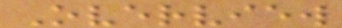Overview
